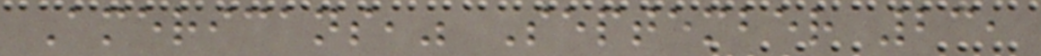Americans," September 23,
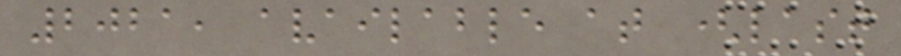2021, available at (last
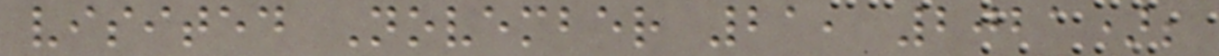visited November 21, 2021);
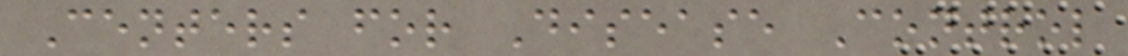Centers for Disease Control
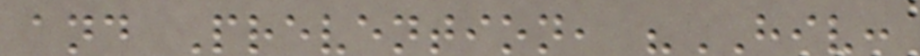and Prevention, "HIV:
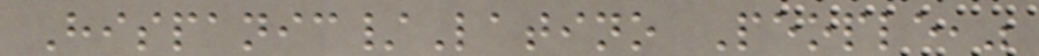Hispanic/Latino People,"
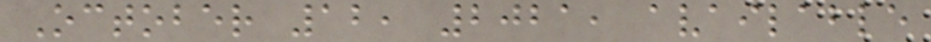October 12, 2021, available
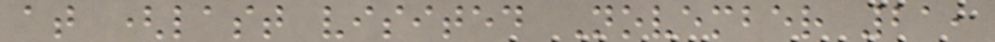at (last visited November 21,
